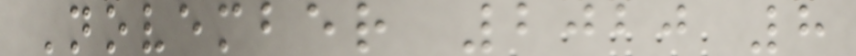November 2020 8
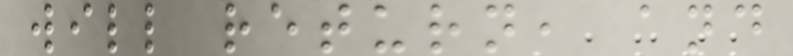will return, and
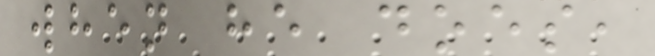when he does,
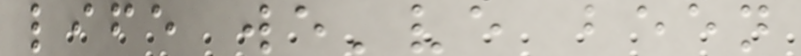life we've been
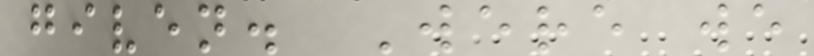given. Were we
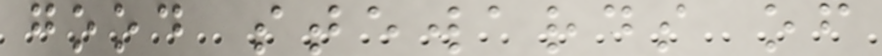good stewards of
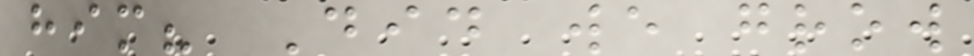him? Did we grow
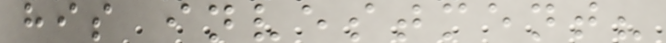his investment?
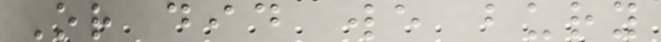Or did we bury
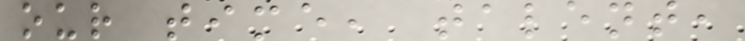our time, talent,
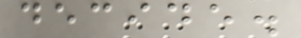decide.
